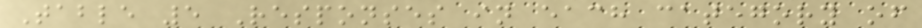Table 5 Responses in each category of
